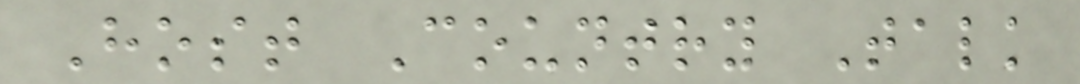Host Country Talk
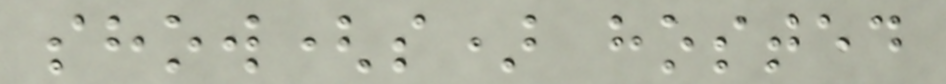show(s) hosted
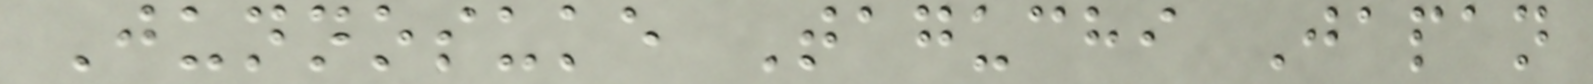Junnosuke Taguchi Japan
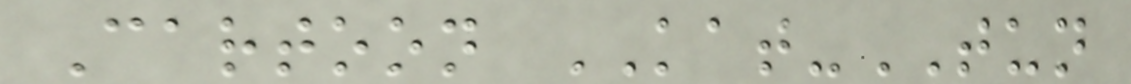Cartoon KAT-TUN
